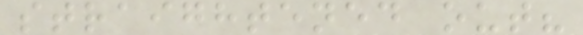straightened out?
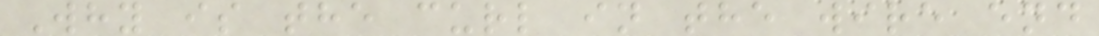Why is the curl in the wire end
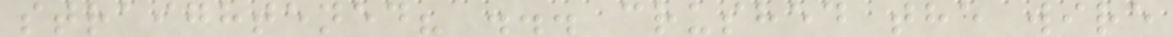straightened? ... crushed the wire
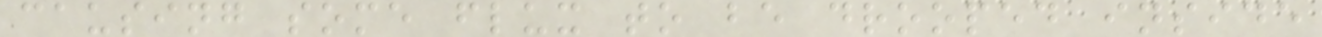causing some flux to be drooped inside
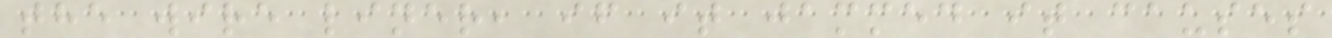the wire liner, if it jammed it causes
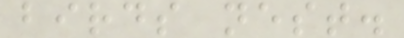birds nest.
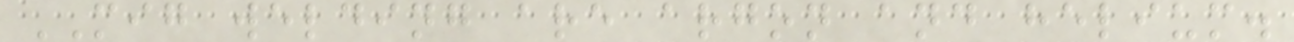MIG welding are argon and helium.
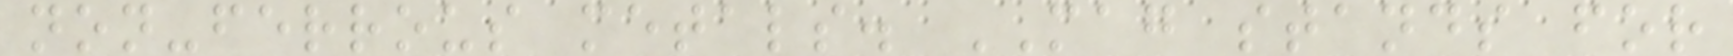non-ferrous metals. MAG stands for
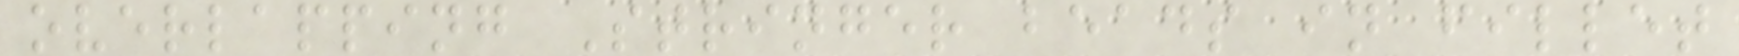overlapping Stringer beads in fillet
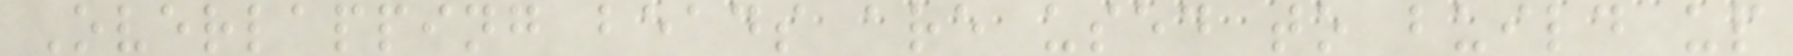Overlapping beads are used to build up
